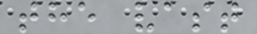the vast
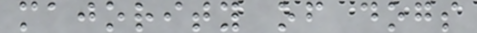majority of dogs
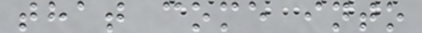that come into
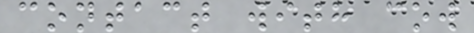contact with cow
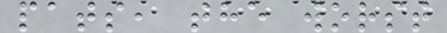pats, the worst
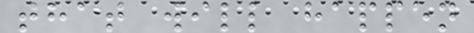that will happen
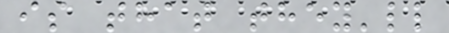is that they'll
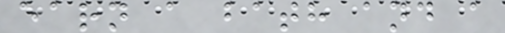earn a bath and a
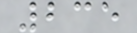235
